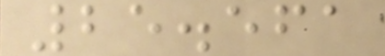25.561
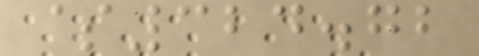$324.72
